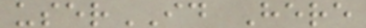userID Here
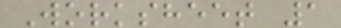Worksheet 1
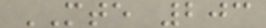MTE 203
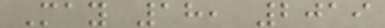May 18, 2019
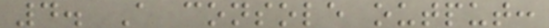4. A console output:
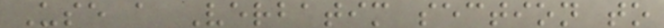Use a Verbatim section to
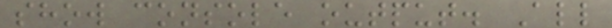show console output. All
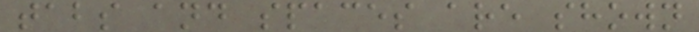tabs and spaces are shown
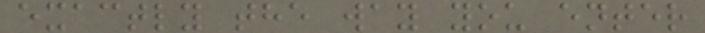exactly the way you enter
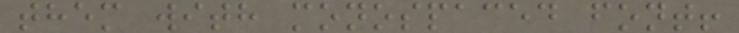them with monospaced font!
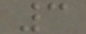3
